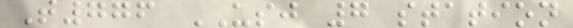T776 USJ 7 station
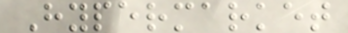Hypermarket
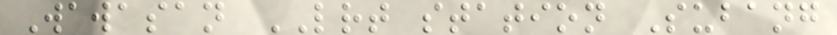Wawasan LRT station Subang
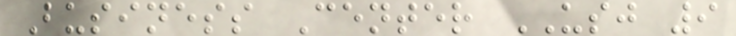Business Center USJ 9
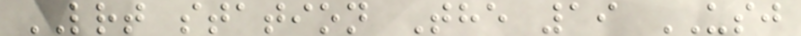LRT station The 19 USJ
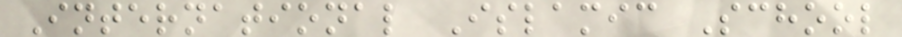International Islamic School
